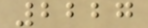2227
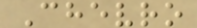Chevro
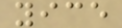yice
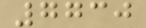7730
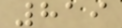819
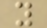y
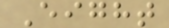Eight
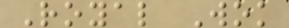Royal Wok
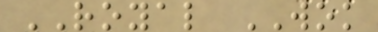ROYAL WOK
